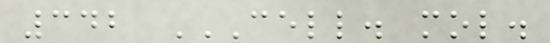342 CELL. MOL.
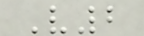V2
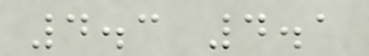4.3 4.1
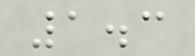1.3
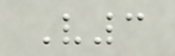V3
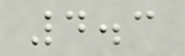4.3
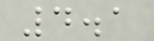4.1
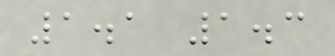1.1 1.3
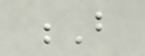B
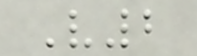V2
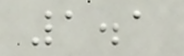1.1
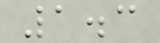1.3
